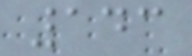143
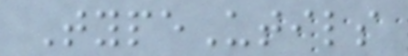TypeUtils
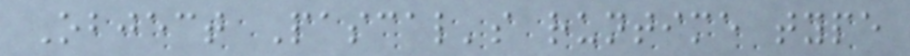Object Pascal's runtime type
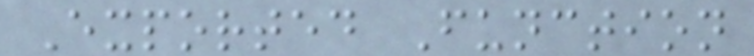Exported Function
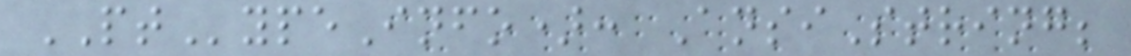PTypeInfo): AnsiString;
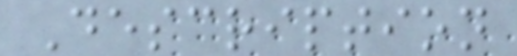Description
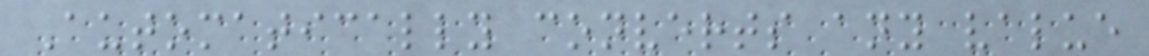Automatically converts any value
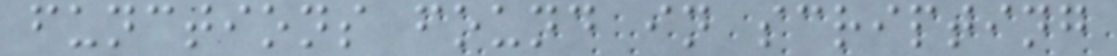functions found in scripting
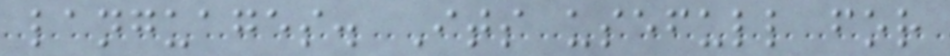languages. Its usefull for
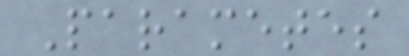Parametes
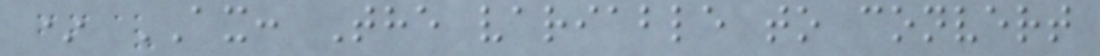* AX: The variable to convert
